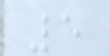5
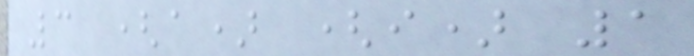3 (a) (i) 1
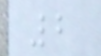2
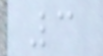3
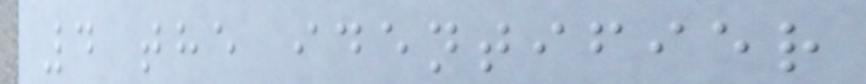4 the identifier
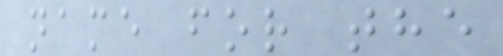name for the
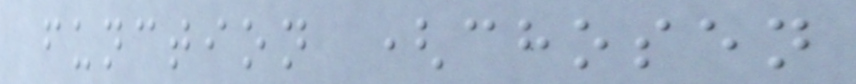function (chosen
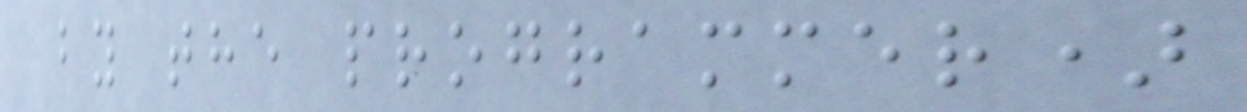by the programmer)
